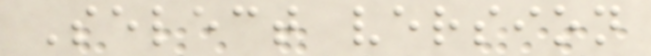Select version
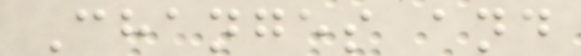Changes and
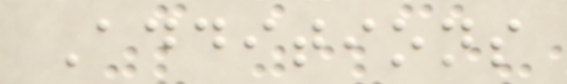Additions
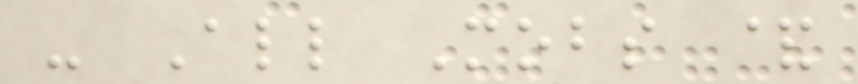- All Mobs &
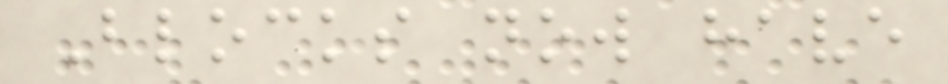Blocks now have
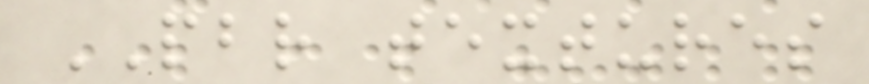PBR textures
